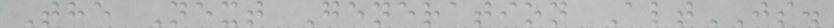The Next Generation AltJS.
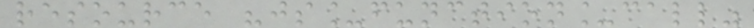resource "js_function_call"
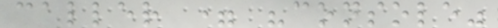caller = "console"
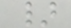}
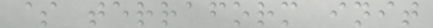$ terraform init
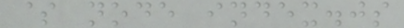$ node index.js
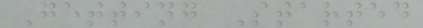Getting Started
